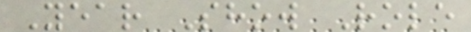Year Show Role
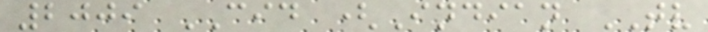2009 CID (Indian TV
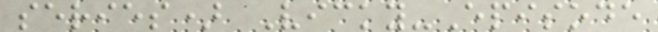series) Vicky-Episode
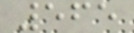565
